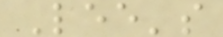Lee's
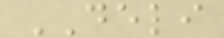DELI
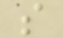s
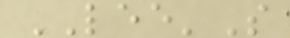LEE'S
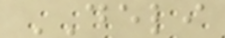DELI
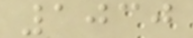1030
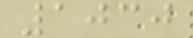1030
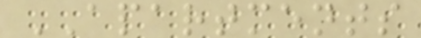APARTMENTS
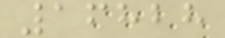16828
